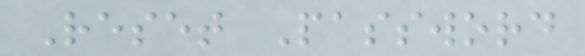Reset Password
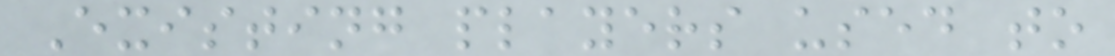Existing players used to
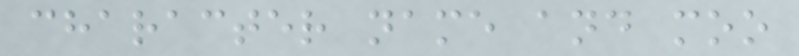character name and moo
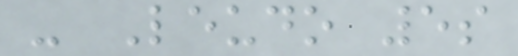- Leudo 5s
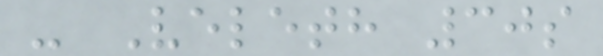- Veleth 30s
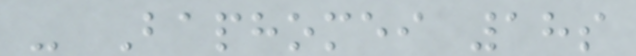- Baphomei 18s
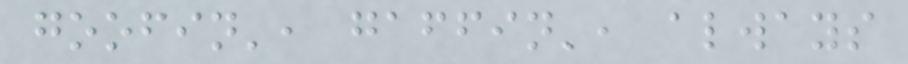goofin', gaffin', always
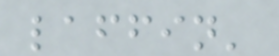laffin'
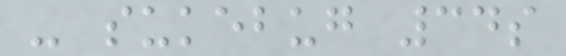- sukebug 34s
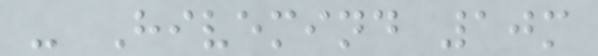- Hivemind 10m
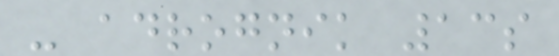- adrognik 13s
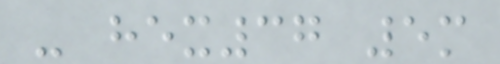- hex37 5m
